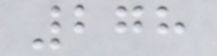278
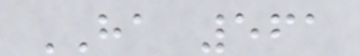HA 561
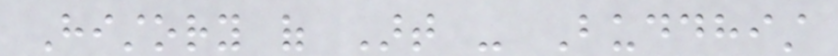History of Art - Buddhist
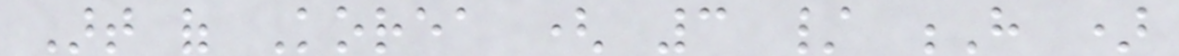Art of Korea ( 3 / H )
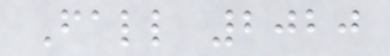Fall 2020
